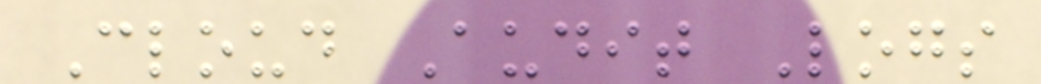Cloud Audit Logs
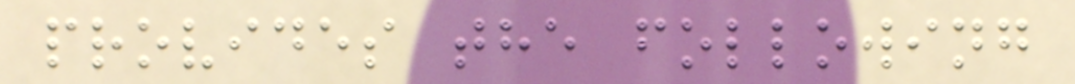provides the following
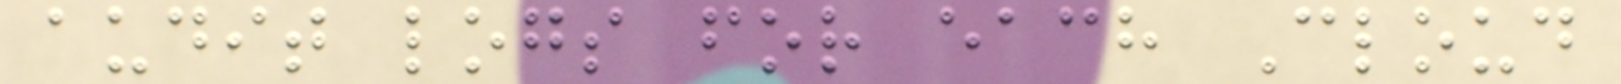audit logs for each Cloud
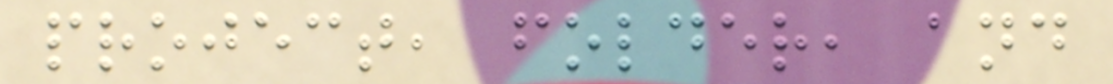project, folder, and
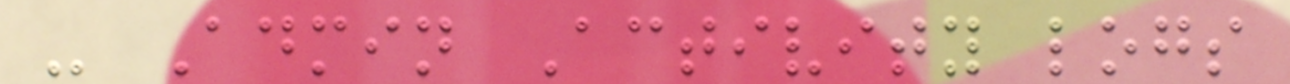- Admin Activity logs
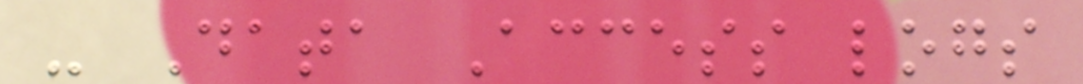- Data Access logs
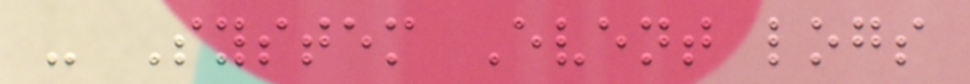- System Event logs
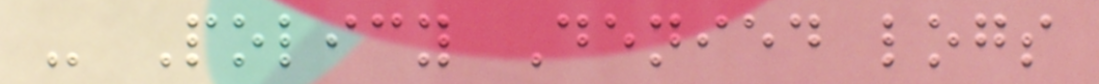- Policy Denied logs
